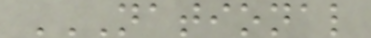NATIONAL
